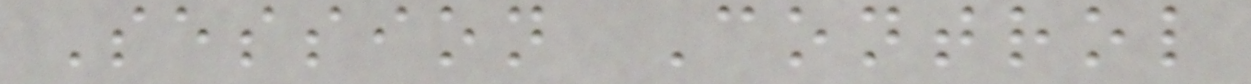Session Control
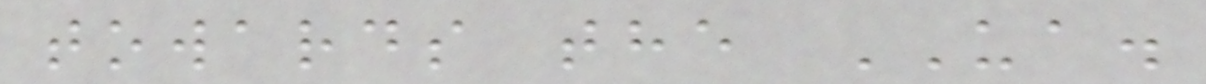towards the UA.
